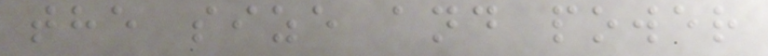the size and power
